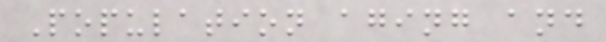Population aging and
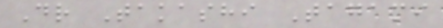Dr Takashi Tagami
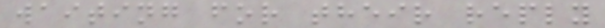waiting for their reply
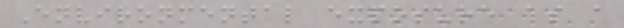Environmental exposure as a
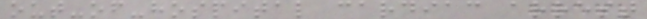out-of-hospital cardiac arrest
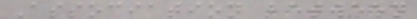Association between
